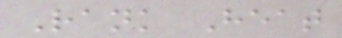Rank Heat
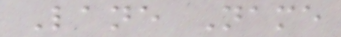Lane Name
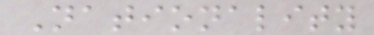Nationality
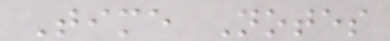Time Notes
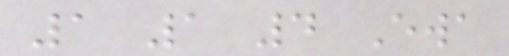1 1 4 Ewa
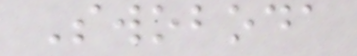Swoboda
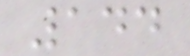144
